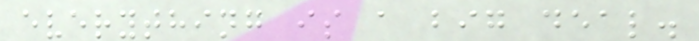everything is a big deal.
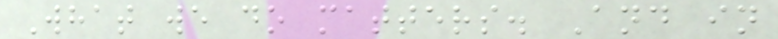What we do matters. And in
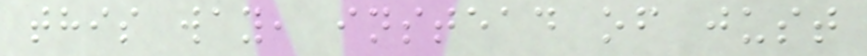this way, instead of just
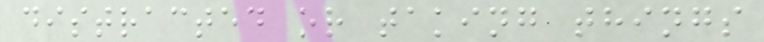distracted or taking things
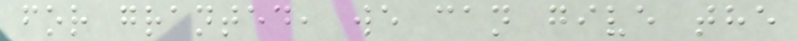for granted, we can give the
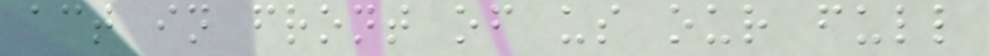act in front of us our full
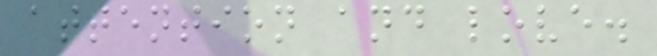attention and love.
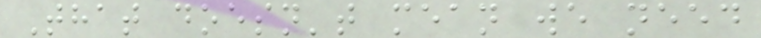That doesn't mean we need
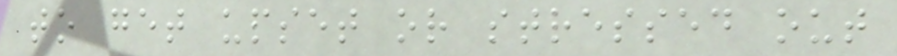to get upset or stressed out
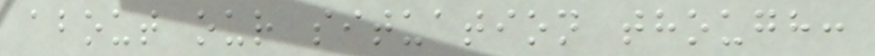about our situation though:
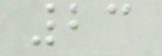23
